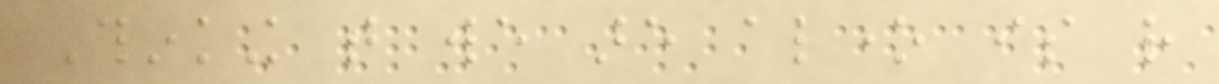Thinking that we are alone is rather
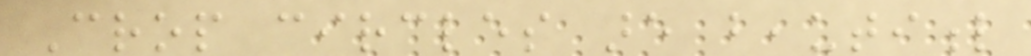Crop circles are beautiful
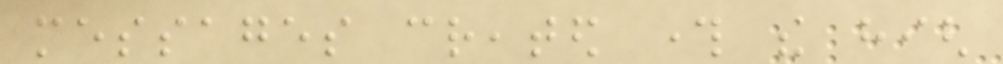messages created through the high
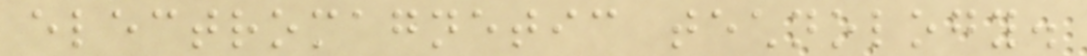electromagnetic technology.
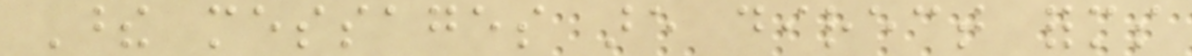These messages are direct forms
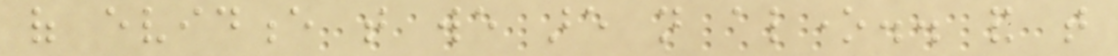of evidence that we are not alone.. and that
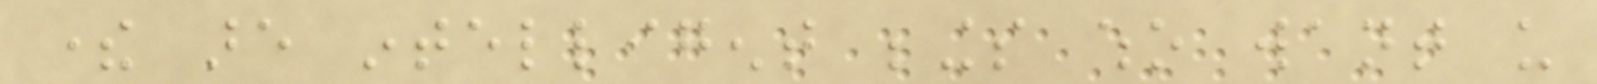there are intelligent beings who want us
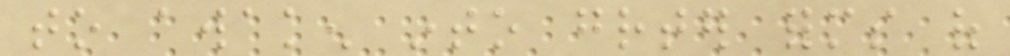to awaken into greater forms of
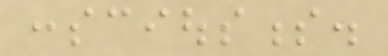consciousness.
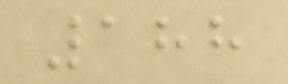188
